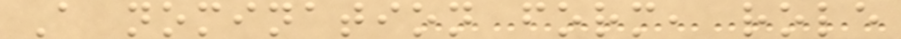A nomination form, role
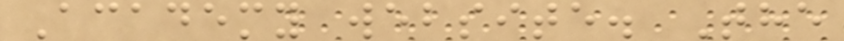Academy website. The
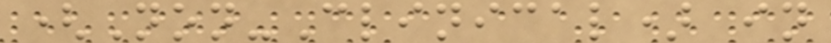(Non-Clinical) in
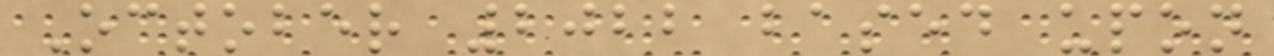October 2022 based upon
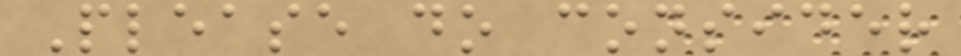Please do consider
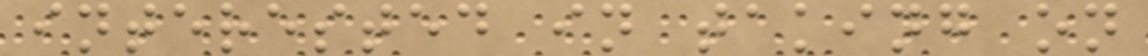interested in taking on
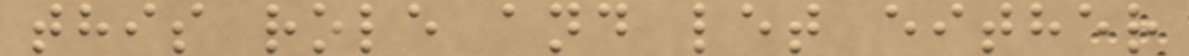this role and let either
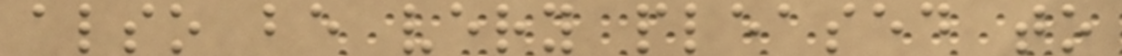also be very pleased to
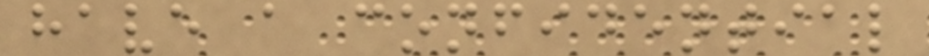have a confidential
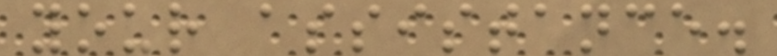your assistance.
